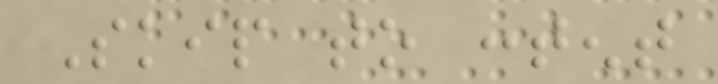Skip to content
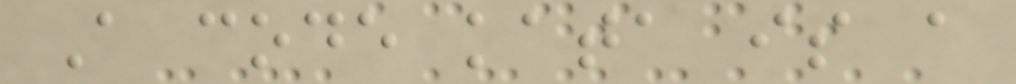A code kata is a
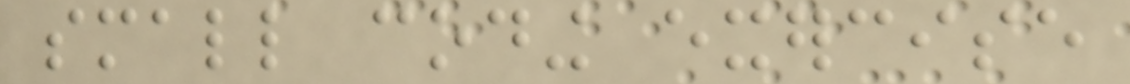small coding exercise
